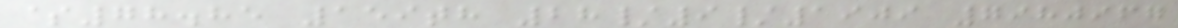$78.85 159th 28/9/1909 7980967
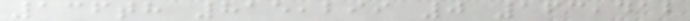136th 815,299 0 163,412
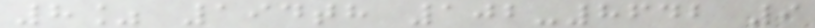8% 194th 102-8642 9
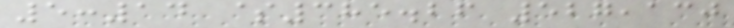5:14 $385.26 527,130
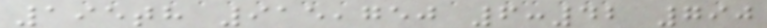195th 915,750 6:42 790
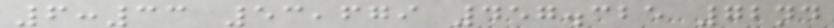6:33 53,679 457.325 72nd
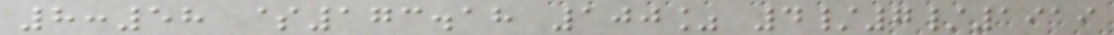8:58 $173.18 100% 4/7/1919
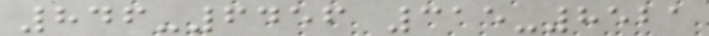846-6456 315-8521
